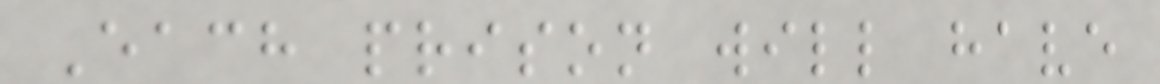Each prison will have
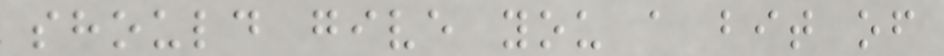should give you a bit of
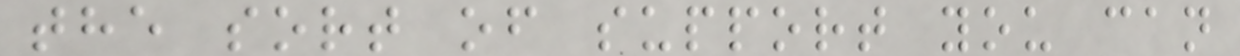the sort of support you can
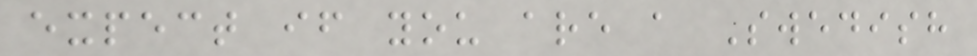expect if you are a Swedish
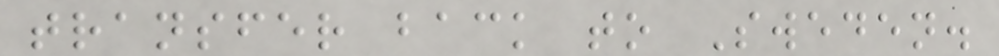transfer back to Sweden.
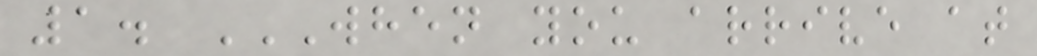1. WHEN YOU ARRIVE AT
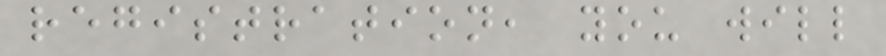registration, you will
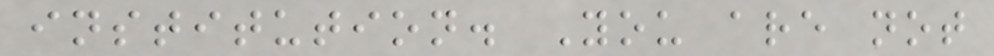institution. You are not
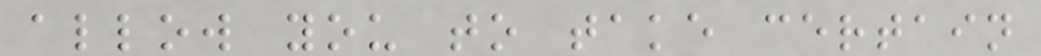allow you to take certain
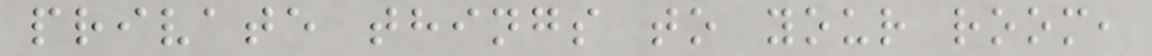private things to your room,
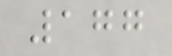177
